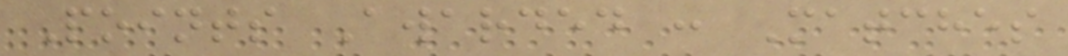Points Awarded : Matches
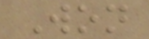Won
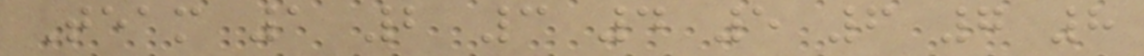Team 1 2 3 4 5 6 7 8
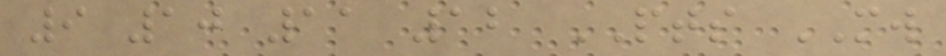9 10 11 12 PTS MW
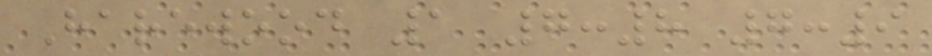Harewood 1 7:8 7:9
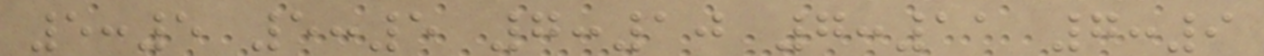5:5 5:5 7:10 7:11 7:9
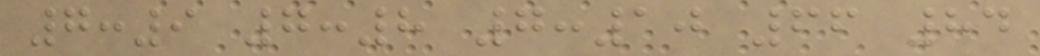7:9 7:8 7:10 66 84
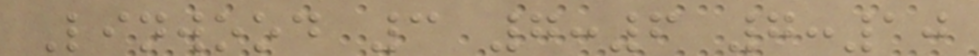Linwood 3 7:6 7:10
